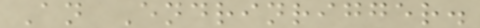An Endrinrigger.
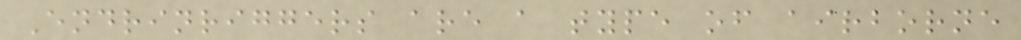Endrinriggers are a type of airborne
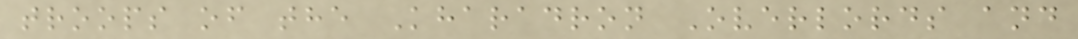troops of the Kharadron Overlords and
